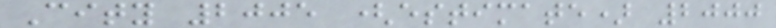City 2005 (estimate) 2000
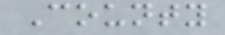County
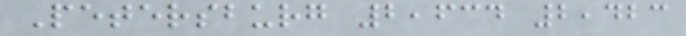Petersburg 2,634 2,423
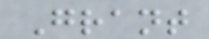Grant
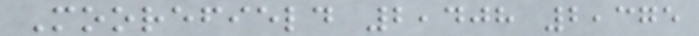Moorefield 2,408 2,375
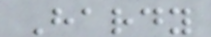Hardy
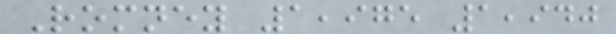Romney 1,975 1,940
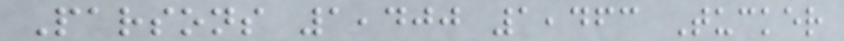Parsons 1,400 1,463 Tucker
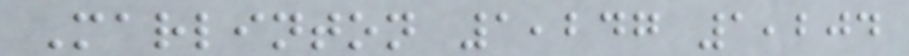Marlinton 1,247 1,204
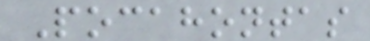Pocahontas
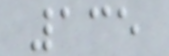135
